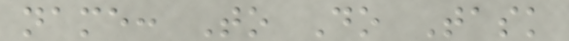name: To Do Task
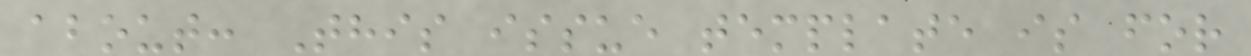about: This issue template is for
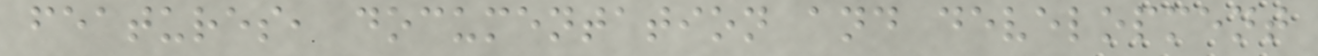features, documentation and development
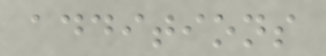additions
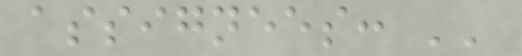assignees: ''
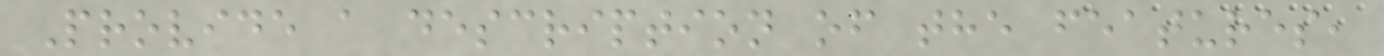Provide a description of the features,
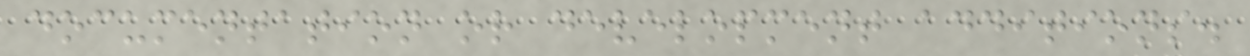documentation or development additions.
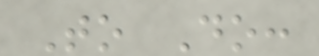To Do:
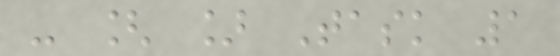- [ ] Task 1
